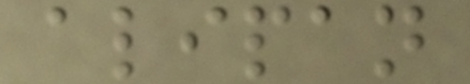alipan
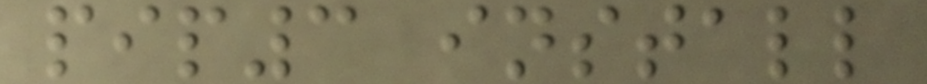pip3 install
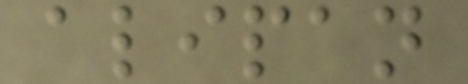alipan
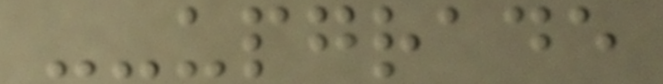--upgrade
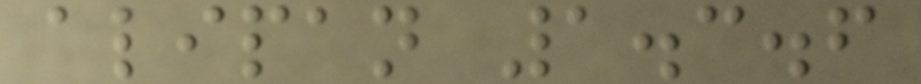alipan 1.3.6
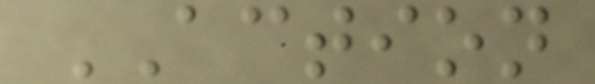ACTION
